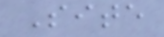Site
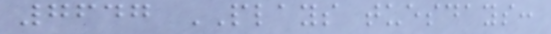7647 PLAYS tuesdays:
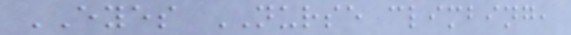EYES NURSE climbing,
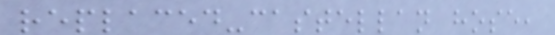replaced-castellan hose,
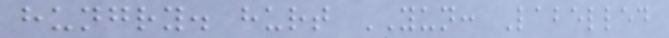hungry. hurt YUN: Labelled
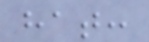hat:
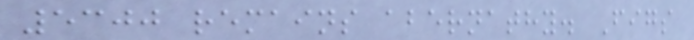5300 remains abernathy. Figs
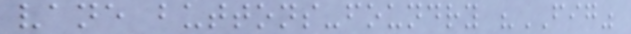vane buttons-foundry "FIG"
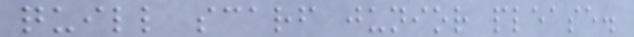quill scarf junior please.
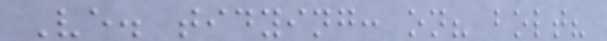Ve. tidying: on? bolt?
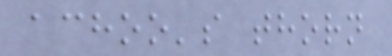achoo's thorn
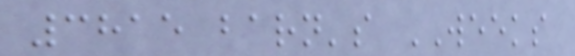3815 barn's WEEKS
